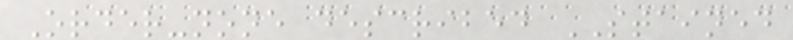Order-none described STAINED
